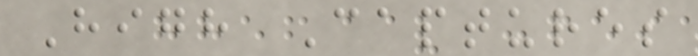High Captures
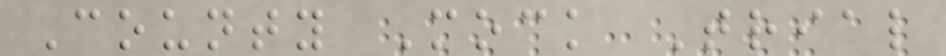County Mock Trial
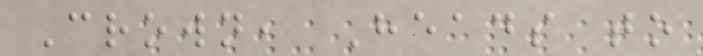Crown, Heads to
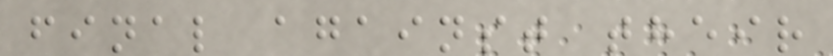final against their
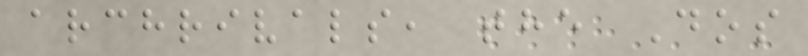archrivals, the Dos
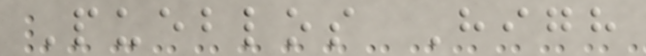Pueblos High
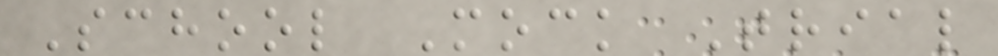School Mock Trial
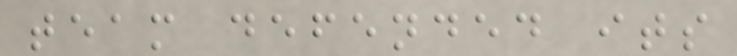team defended its
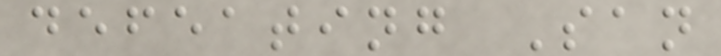defeating San
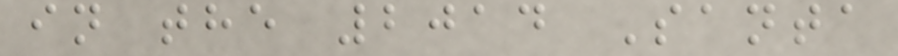in the 2014 Santa
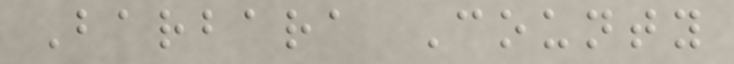Barbara County
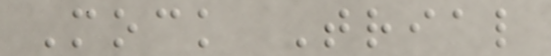Mock Trial
